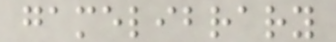gamelibrary
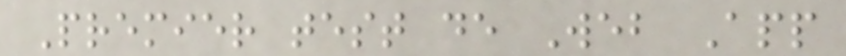Premier test de Web App
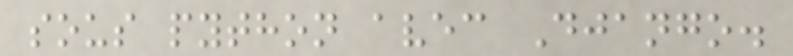sous python avec Django.
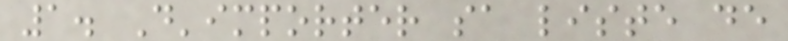1. D'importer sa liste de
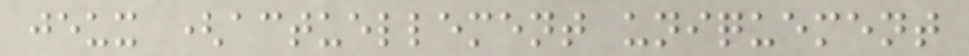jeux (actuellement uniquement
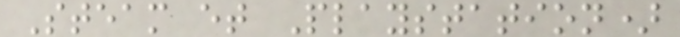Steam et Playstation)
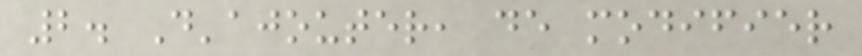2. D'ajouter, de modifier
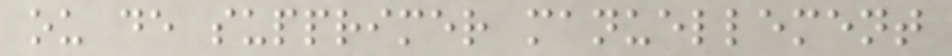ou de supprimer manuellement
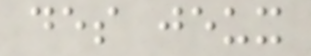des jeux
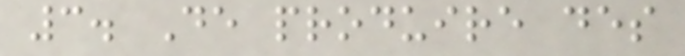3. De produire des
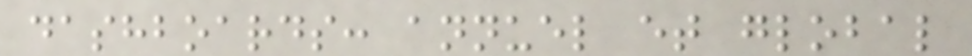dashboards: annuel et global
